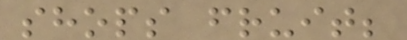shops fruit;
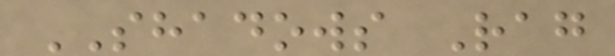SHADOWS Rag
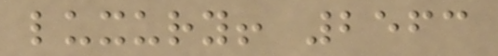luxury! 2563
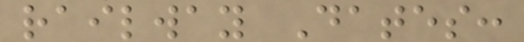railway Dates:
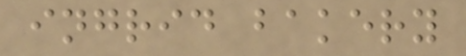ingrid bakery
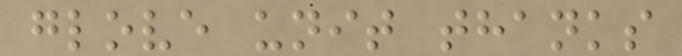glove unit thanks
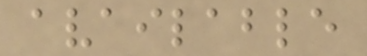available
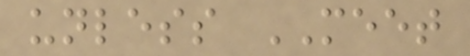unless MEET
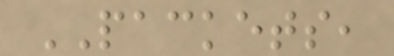PACKETS,
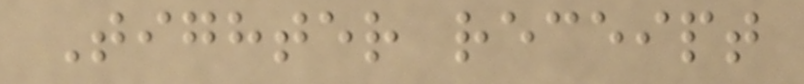Tighter receipt
